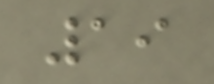19
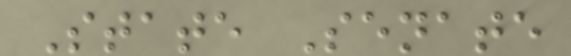State Senate
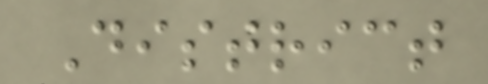District
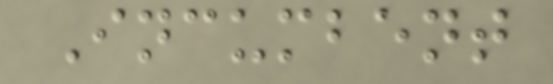Incumbent
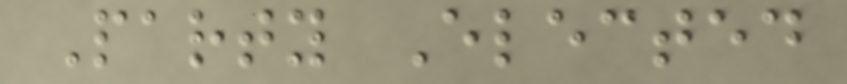Party Elected
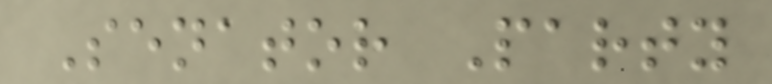Senator Party
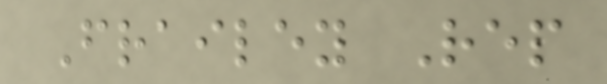Frailey Rep
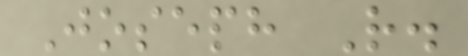Joseph R.
